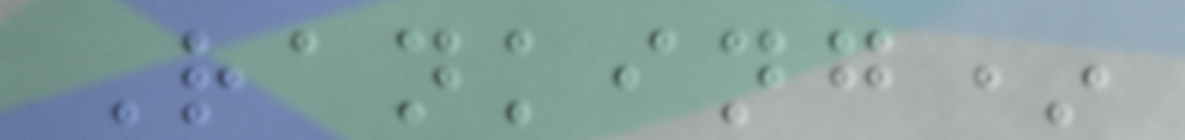Ranking*
